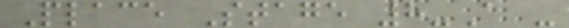Place Stage 8-A -
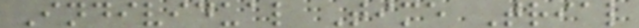Individual Time Trial
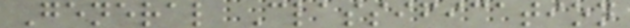General Classification
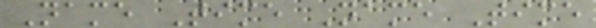Name Time Name Time
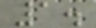1.
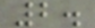2.
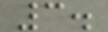3.
